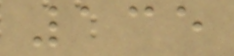135
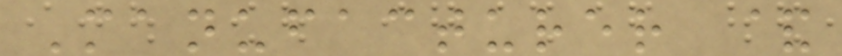Manufacturer &
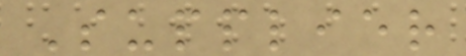Supplier
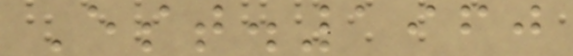Est.1960
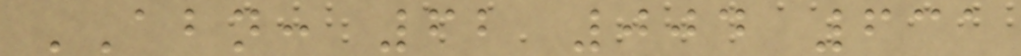ABN: 62 004 631
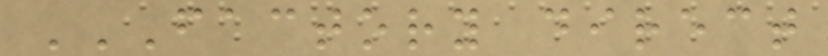FACTORY DIRECT
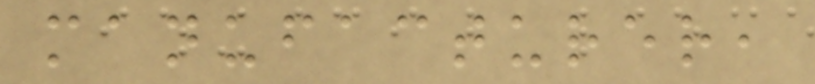manufacturer,
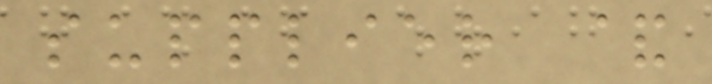supplier &
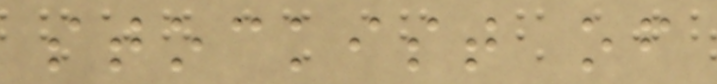stockist of
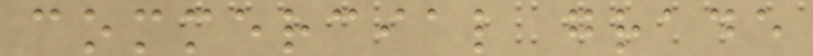commercial grade
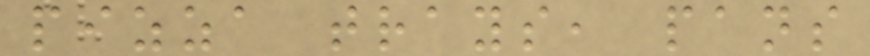pizza trays, pans
